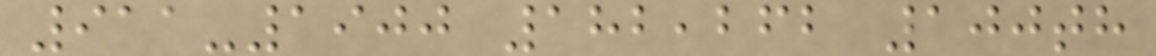911-1900 182,262 100th
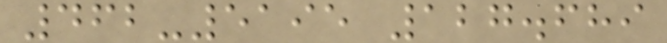462-5195 127.689
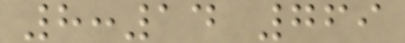8:14 769
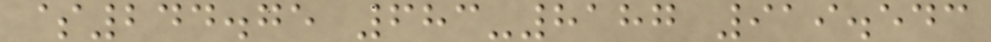$244.75 683-8187 919.543
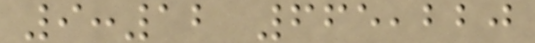9:12 665,220
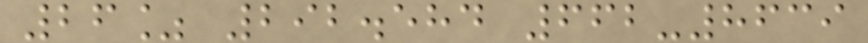26% 292.584 662-8639
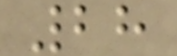28
